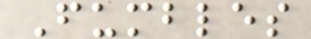Fumbles
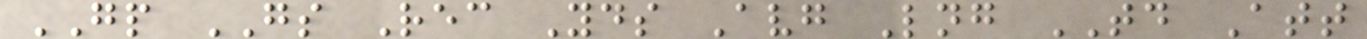GP GS Rec Yds Avg Lng TD Att
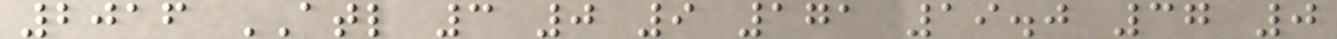2016 ATL 3 0 9 171 19.0 37 0
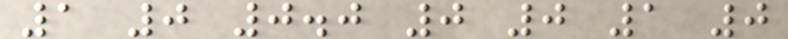1 0 0.0 0 0 1 0
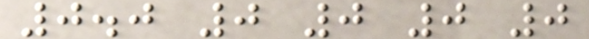0.0 0 0 0 0
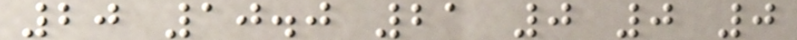20 10.0 21 0 0 0
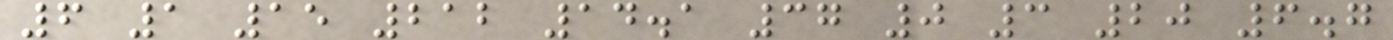6 1 15 212 14.1 37 0 3 20 6.7
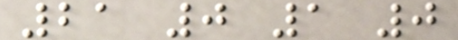21 0 1 0
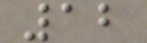12
